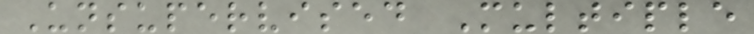Unsupervised Multiple
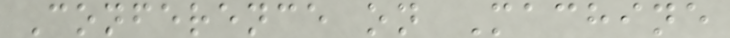Conference on Machine
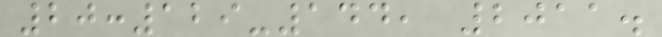20:129-144, 2011.
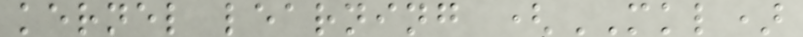kernel learning (MKL)
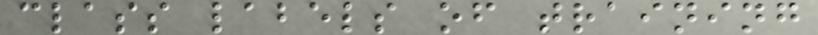class labels of training
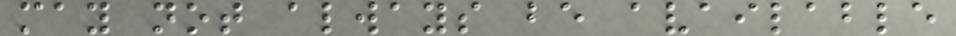may not always be available
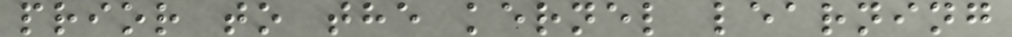prior to the kernel learning
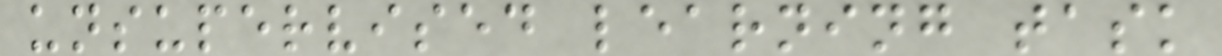unsupervised learning task
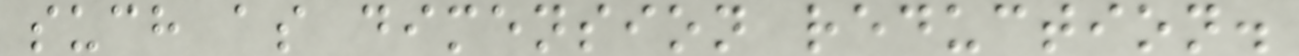such as dimension reduction.
